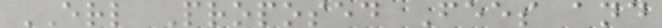ERL Proposed Fees and
